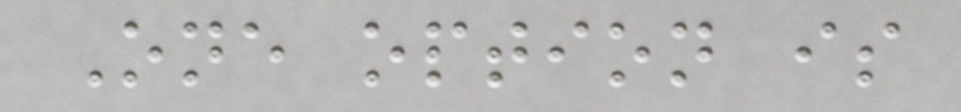One option is
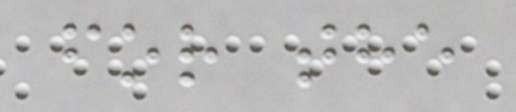for the
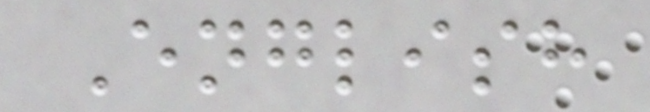English
